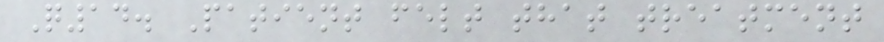Q14. Patient felt that treatment
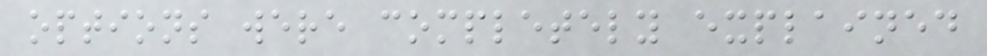options were completely explained
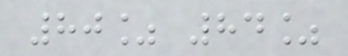80% 84%
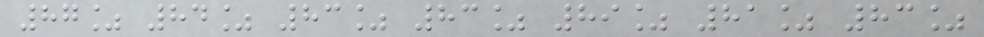87% 84% 83% 83% 89% 81% 83%
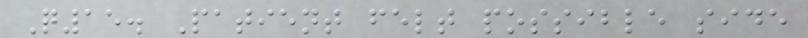Q15. Patient felt possible side
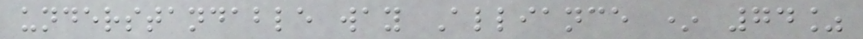understandable way Alliance * 74%
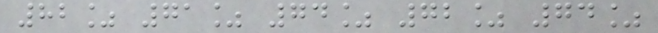82% 71% 74% 72% 74%
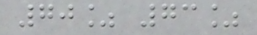70% 73%
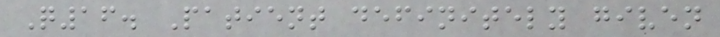Q16. Patient definitely given
